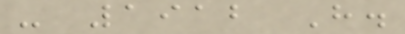- 1912 H.
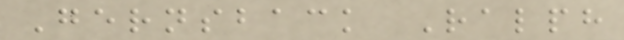Gernsback Ralph
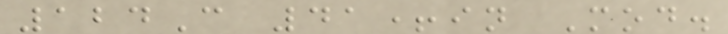124C 41+in Mod.
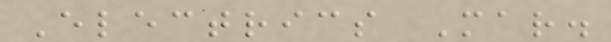Electrics Mar.
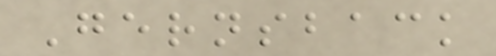Gernsback
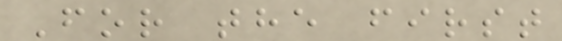For the first
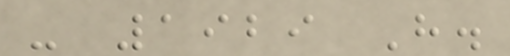- 1929 H.
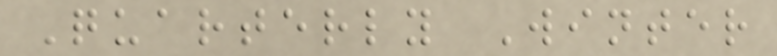Quarterly Winter
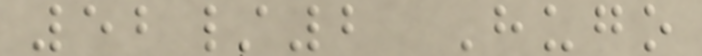52/2 Hugo
